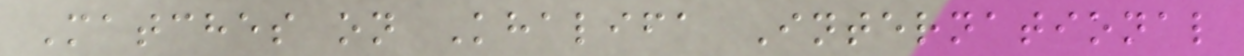Matches on Khalifa International
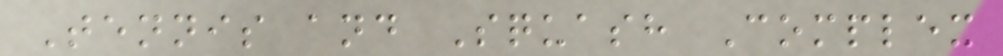Tennis and Squash Complex
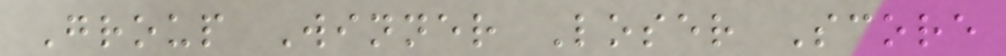Group Winner Loser Score
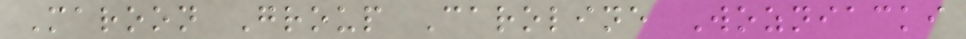Maroon Group Caroline Wozniacki
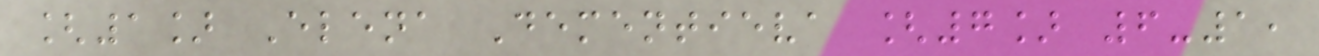[1] Elena Dementieva [7] 6-1,
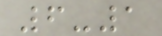6-1
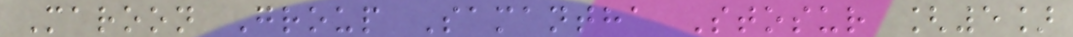Maroon Group Samantha Stosur [5]
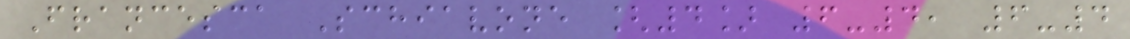Francesca Schiavone [4] 6-4, 6-4
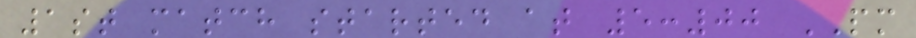1st match started at 5:00 PM
